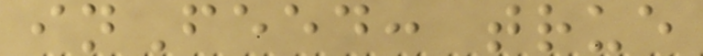inFeed: true
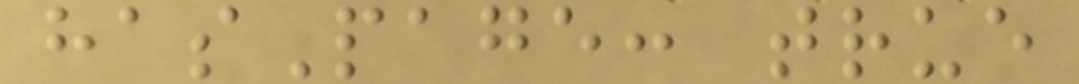hasPage: true
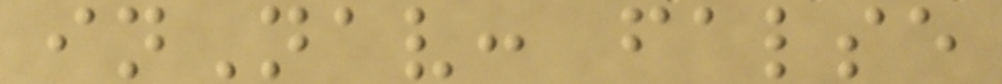inNav: false
